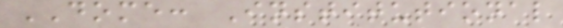DOME: Institutional
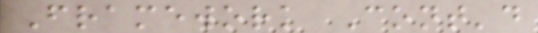Framework Cont'd
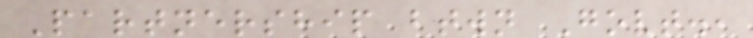Partnership btwn Govt.,
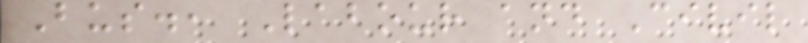Bus., Labour and Civil
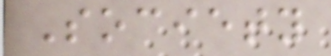Society
